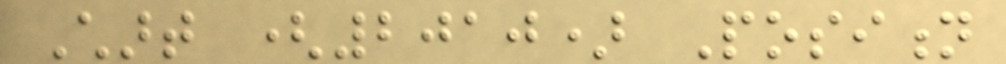Chart (2010) Position
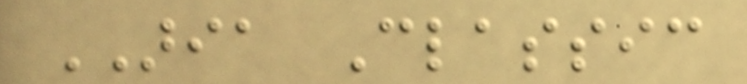ARIA Classic
